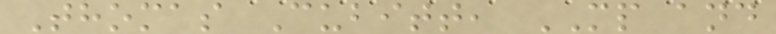Thomas Cubitt, MP and
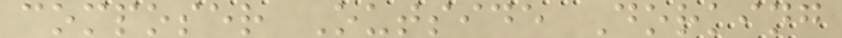composer Outside Dorking
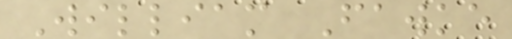William Fawke
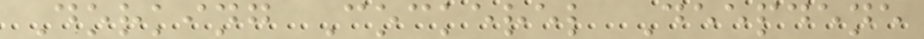Dorking Cockerel Deepdene
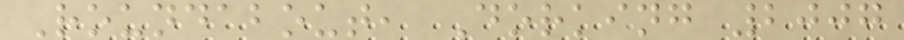Roundabout, Dorking 2007
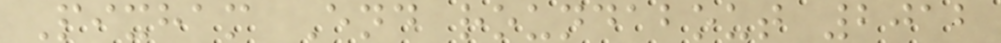Pixham End roundabout 2012
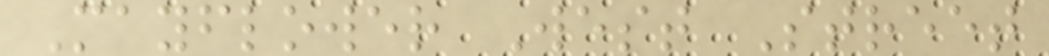Mayflower West Street
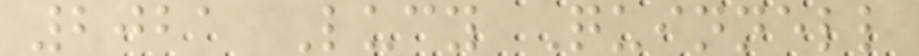2021 Lucy Quinnell
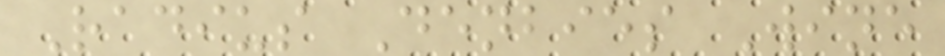Radius Denbies Wine
